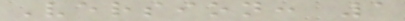Version: 1
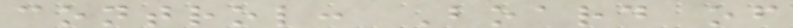control: Board of
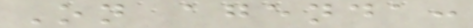On agenda:
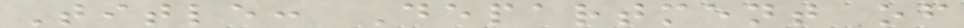Title: Department of
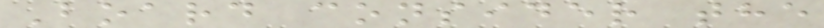Board consider the
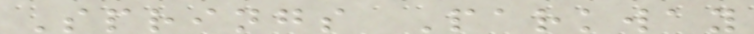Springs Parkway
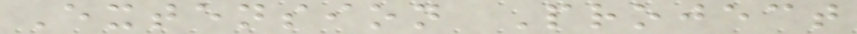Extension Project
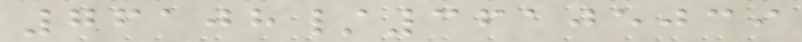76108/36105039
